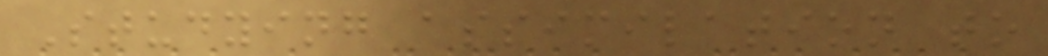Studying assimilation to
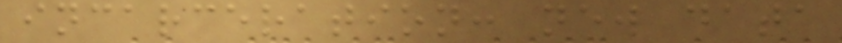incarceration: new data
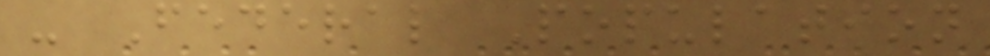- Federal Population
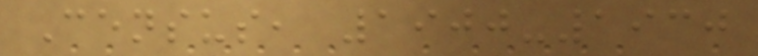Census, 1900-1930
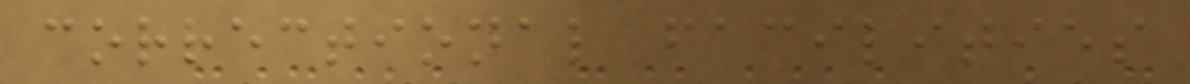correctional facilities
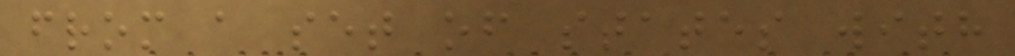from a set of states with
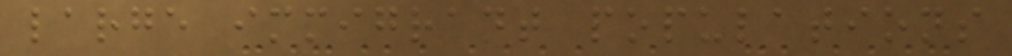large immigrant populations
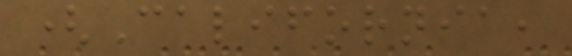(California,
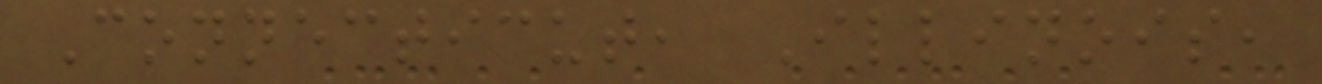Connecticut, Illinois,
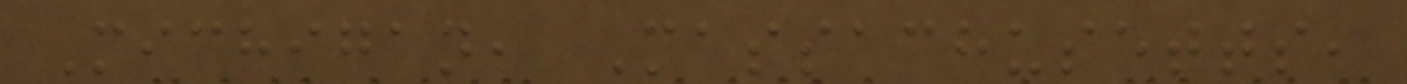Michigan, Massachusetts,
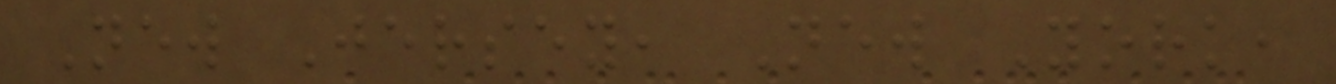New Jersey, New York,
